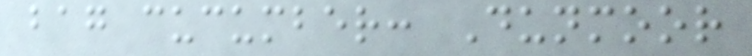bag cucumber: Dunmoor
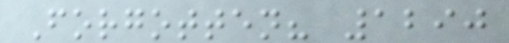Forgotten? 1290
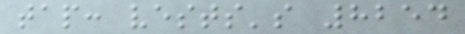tap: vests's 8254
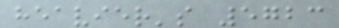heavier's 5723
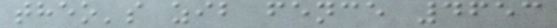theo's zib fence 4653
